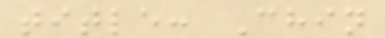title: Chin
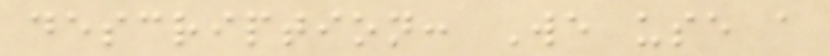description: We use a
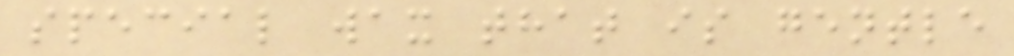special wax that is gentle
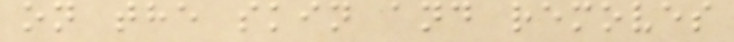on the skin and removes
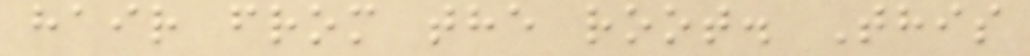hair from the root. This
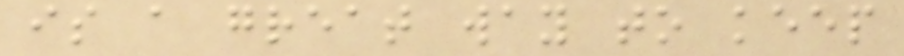is a great way to keep
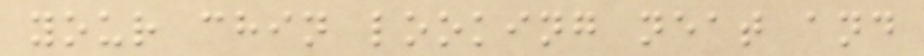your chin looking neat and
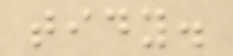tidy.
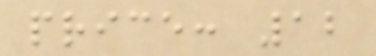price: 12
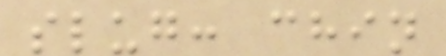slug: chin
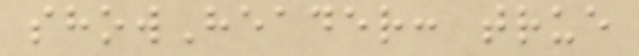showHeader: true
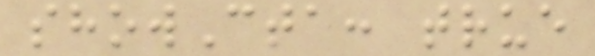showCta: true
